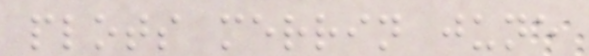plots merrin june
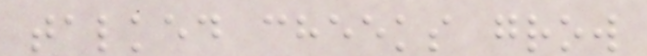talked cheeks grow
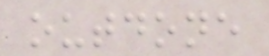outdone
